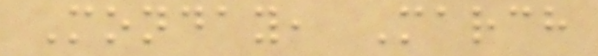Monday, March
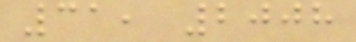31, 2008
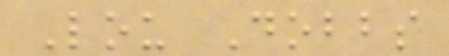Lou Dobbs
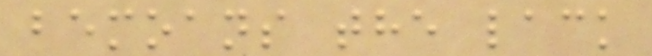bemoans the lack
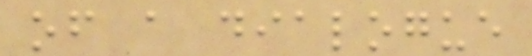of a dialogue
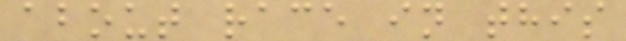about race in this
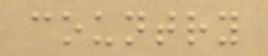country
